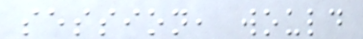session, would
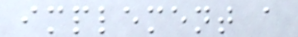implement a
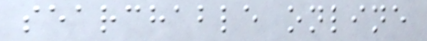searchable online
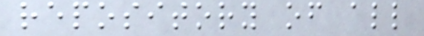repository of all
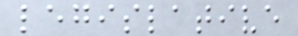legislative
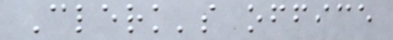Clerk's office
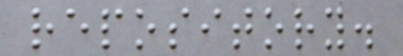repository.
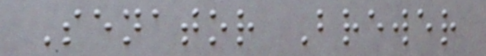Senator Brewer
